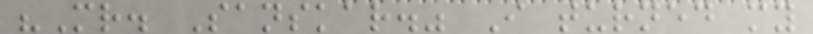"Mr. Sanskar." I turned my
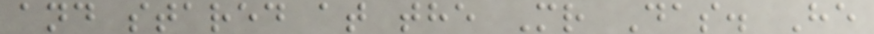and stared at the Mr Das. He
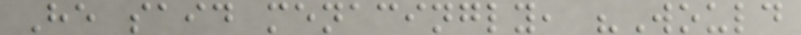He said menacingly, "Would
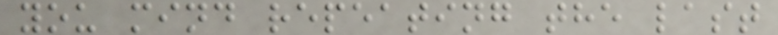you mind repeating the last
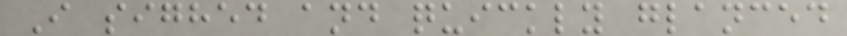I sighed and quickly glanced
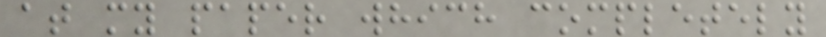at my paper which completely
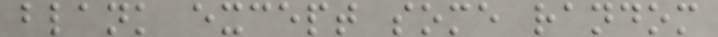blank except some random
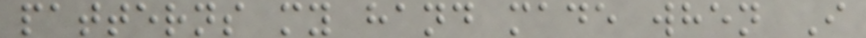patterns my hand made when I
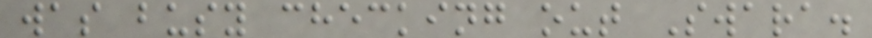was busy checking out Swara.
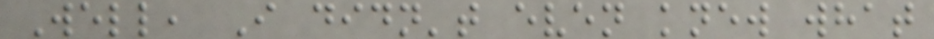Well, I didn't even knew what
